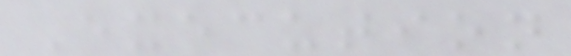Execution
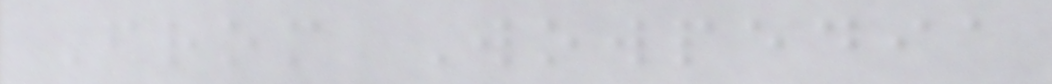From Wowpedia
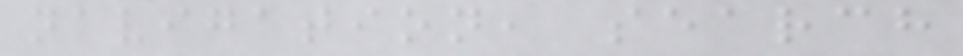navigation, search
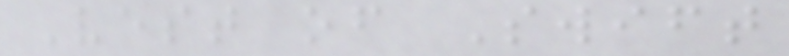Vest of Swift
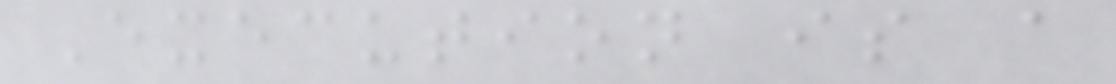Execution is a
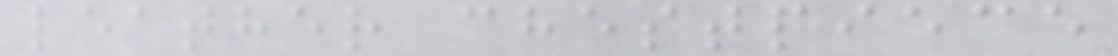leather chestpiece
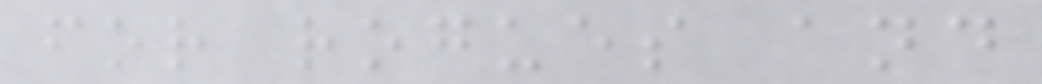for rogues and
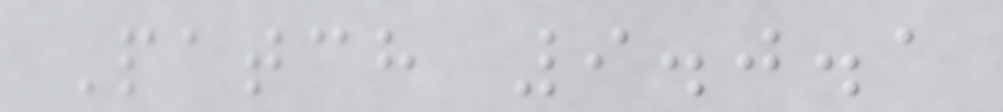Patch 9.0.1
